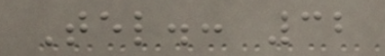Tel.: 32
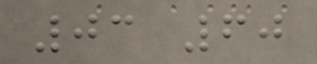03 60
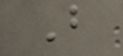B
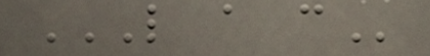L A C
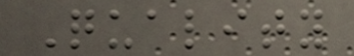Quality
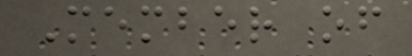Member of
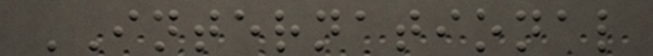INTERNATIONAL
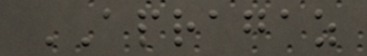APRAGAZ
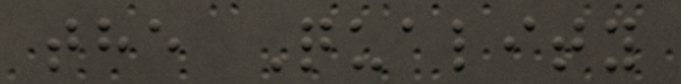the Quality
